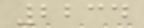2234
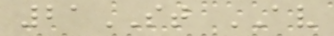21ST AV
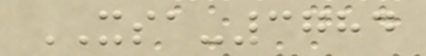XSA-3784
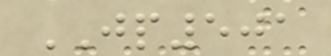JP501
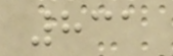831
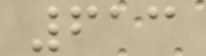613
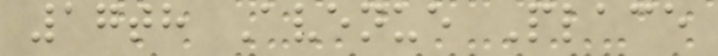17th Avenue Place
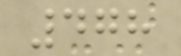478
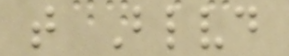t Blvd
